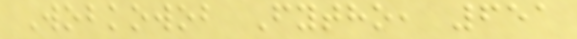Wobkowob Fytho, 651
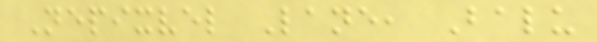Nepixvel Lane, Balu
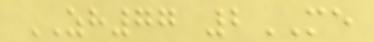ZH77 2ME
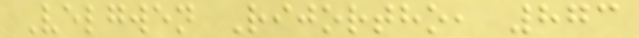Velgwen Rijortho, 873
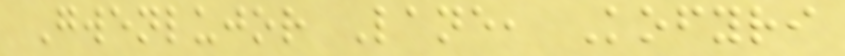Gwenlujor Lane, Kofyri
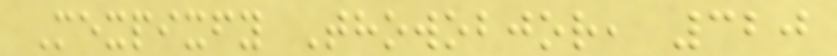Mexpixfy Thowobjor, 320
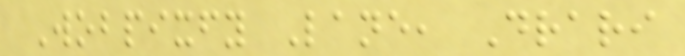Wobpixfy Lane, Drari
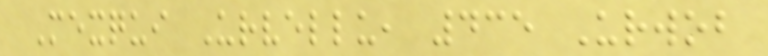Mexqui Urvellu, 435 Urwob
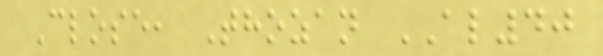Close, Thozan AL40
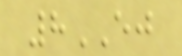8EJ
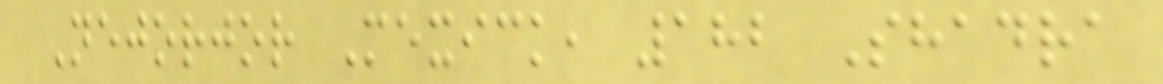Nejorjor Mexick, 182 Shadra
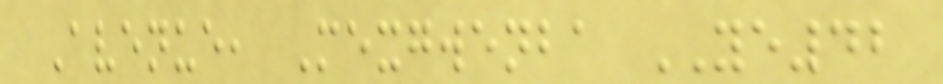Avenue, Mexgwenba YE42
